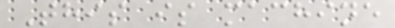This is machine
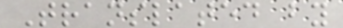Translated by
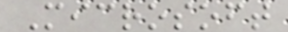Microsoft
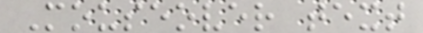Mouseover text
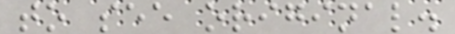to see original.
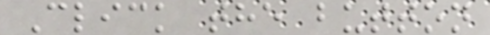Click the button
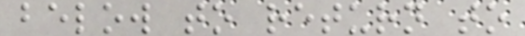below to return to
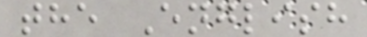the English
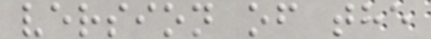version of the
